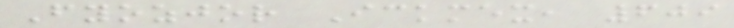Fyozjor Ickmex, 609
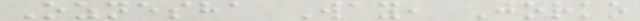Oznesha Way, Jorko
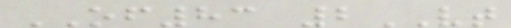OF83 2VT
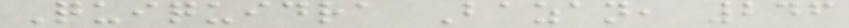Quiquidra Bazan, 246
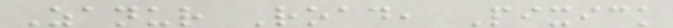Zanur Road, Pixick
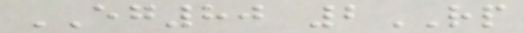EG80 2RP
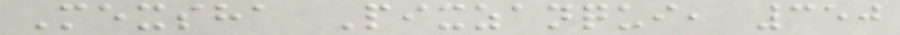Mexsha Pixzanqui, 350
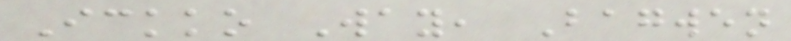Ickko Way, Bagwen
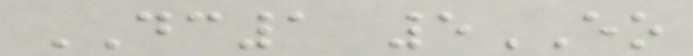DC1 5EO
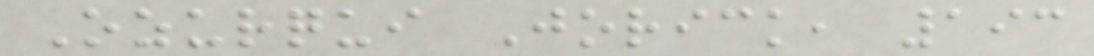Ozurqui Jorick, 193
